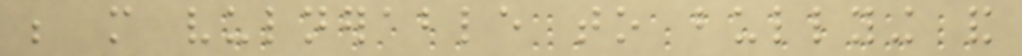be more vulnerable to bullying and
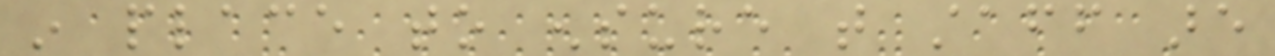in place to ensure that staff are
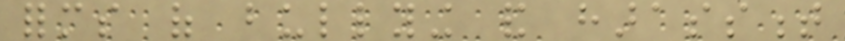forms of bullying and harassment
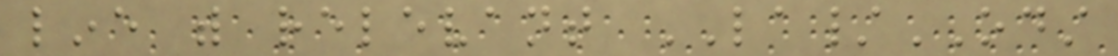line with relevant LA/ODST
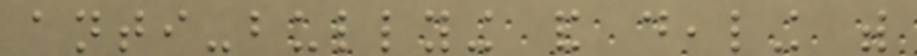anti-bullying and dealing with
